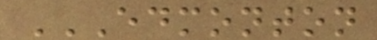EDMONTON
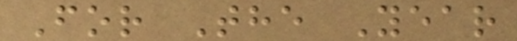For The Year
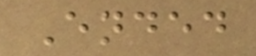Ended
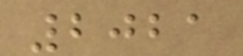2021
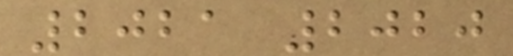2021 2020
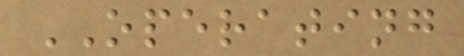OPERATING
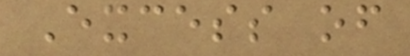Excess of
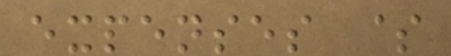expenses $
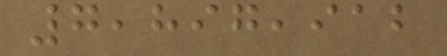7,897,912
